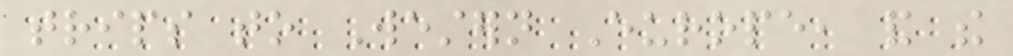trips to Western Europe, and the
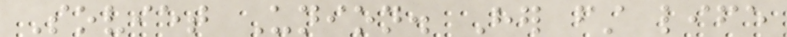Soviet Union. Her first life
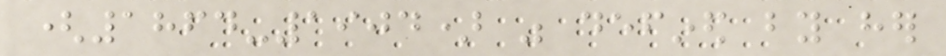(1864-1904) was defined by her
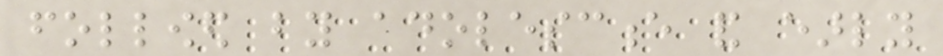followed by adolescence and early
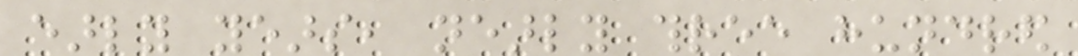early years, nearly three hundred
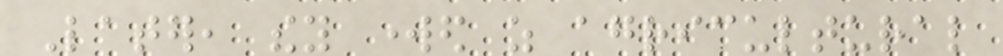Later, they worked as agricultural
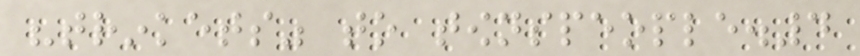"trinkets" to townspeople.4
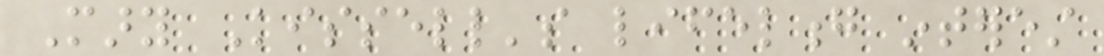Mary Kissell's lifelong interest
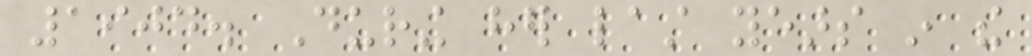1904. During her last years in the
